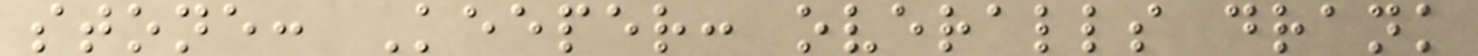stone: Keeper: overalls drank
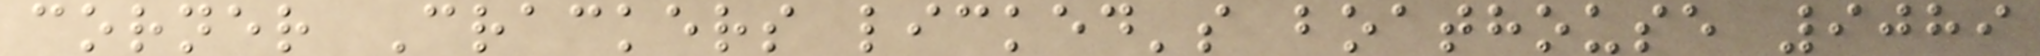corner Crackers licked's boathouse 9089
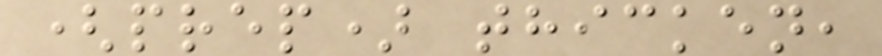(prep) thicken,
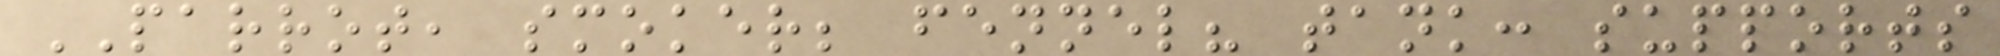PARROT, smoker; fennel? tank: supports
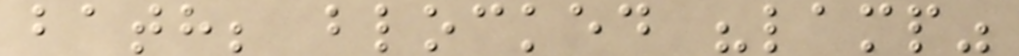bath; blocked "lamp"
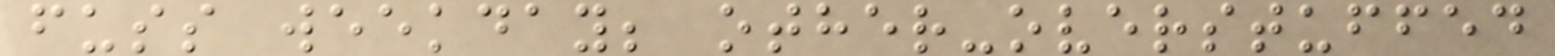fuss weekday; other-overstuffed
